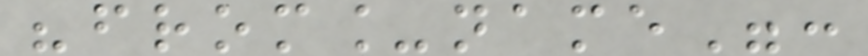"from_name":
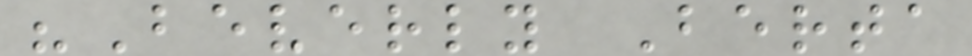"Beverly Berta
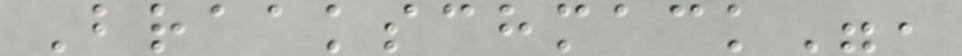Braakschmack",
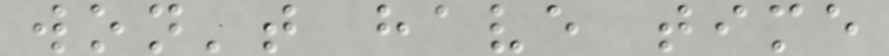won't have time
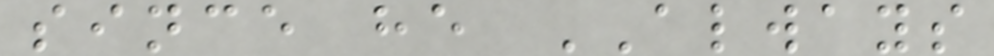since he ALWAYS
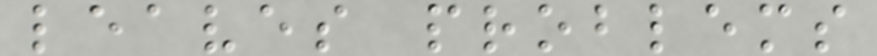leaves problems
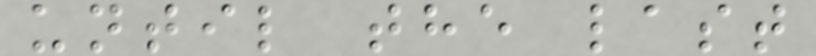until the last
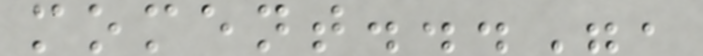moment...",
